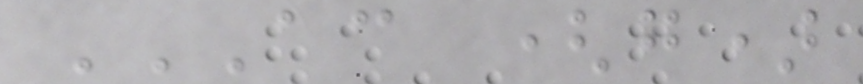AC (G)
